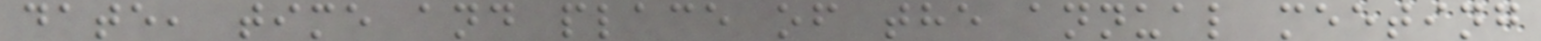date, time and place of the annual meeting
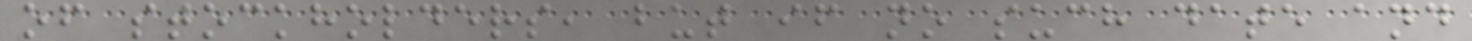of stockholders, but if no such date and
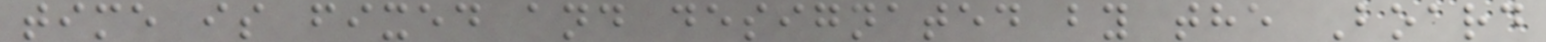time is fixed and designated by the Board
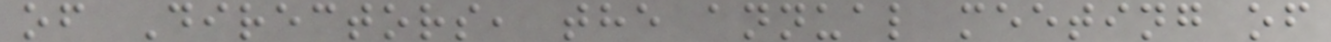of Directors, the annual meeting of
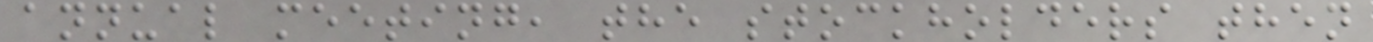annual meeting, the stockholders then
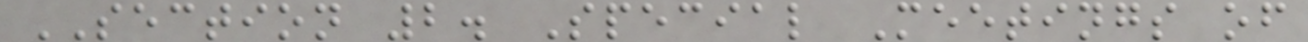SECTION 2. Special Meetings of
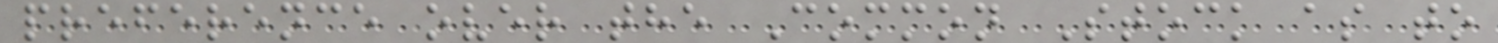preference over the Common Stock as to
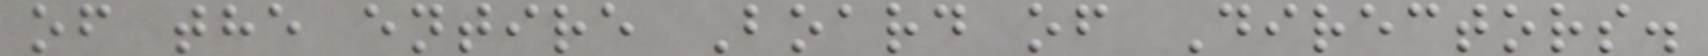of the entire Board of Directors.
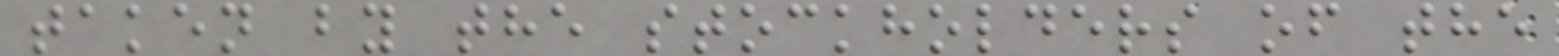taken by the stockholders of the
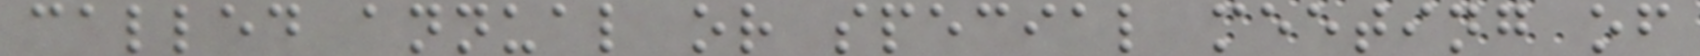called annual or special meeting of
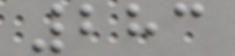283
